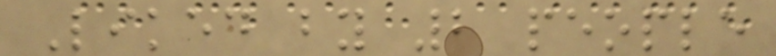Liked by 2 people
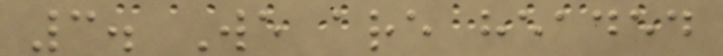3. We are headed
